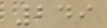249
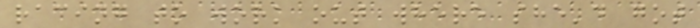racing to work out where she'd got
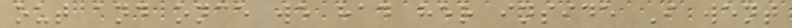out and once we had her inside I went
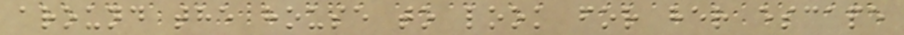around the house to look for her escape
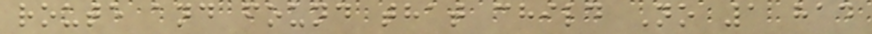route and found that child No 1 had
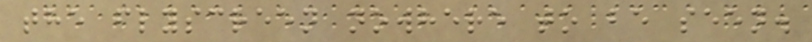the flyscreen nowhere to be seen.
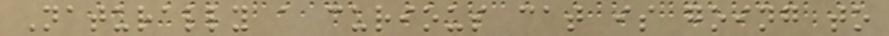Naturally a curious cat is going to
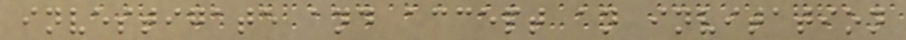investigate and accept an invitation
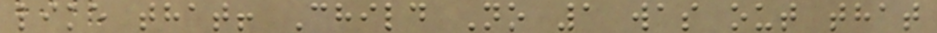like that! Child No 1 was out that
